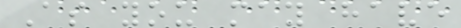As you may have
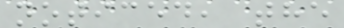noticed, the
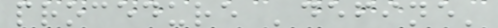procedure 'define'
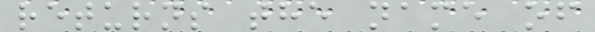returns the name of
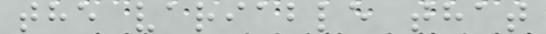the variable that
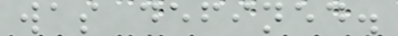was defined.
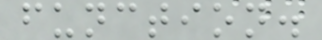function.
